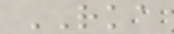RKA
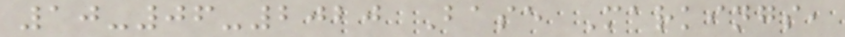10-06-2020 Base Markings,
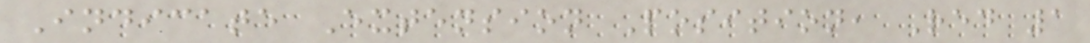Indicate Extension Position, Red 1
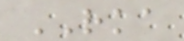RKA
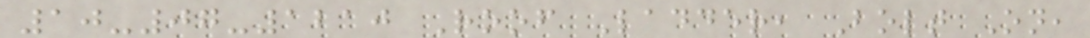10-07-1210 Roof Ladder, Bolt On,
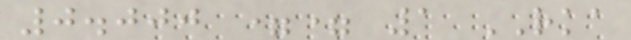0.000 == 1 RKA
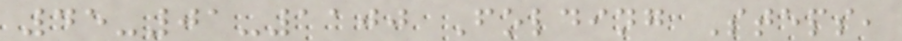45-01-1100 Folding Steps,
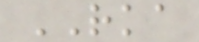RKA
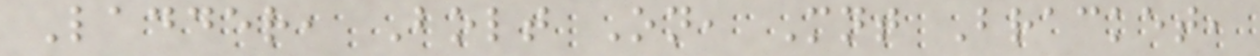Ladder, Bolt On, Mnt Bracket,
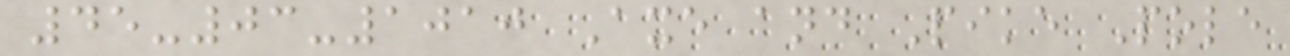45-03-1010 Axe and Pike Pole
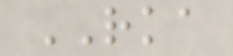RKA
